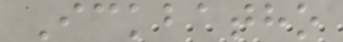Ickbatho
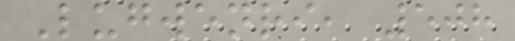Lugwenri, 508
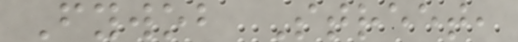Fywob Street,
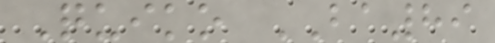Quiko BA89
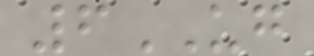6UG
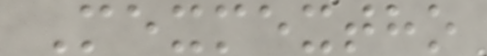Mexmextho
